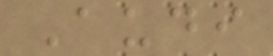Audi
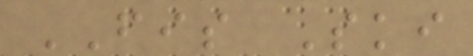FIS Ski
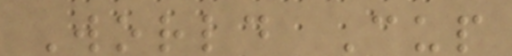World Cup
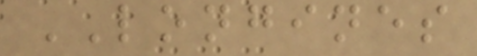LONGINES
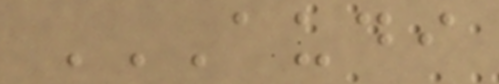AUDI
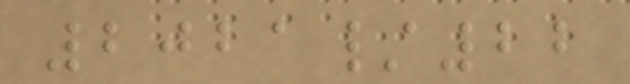2021/22
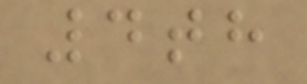4th
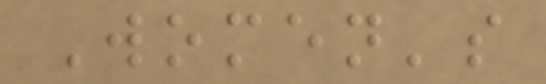Women's
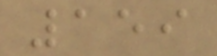159
